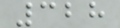328
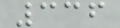336
